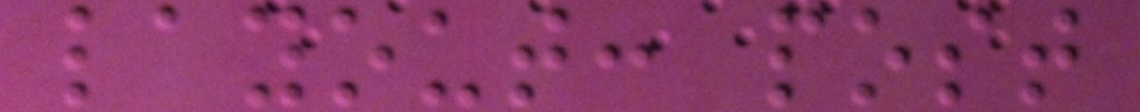layout: post
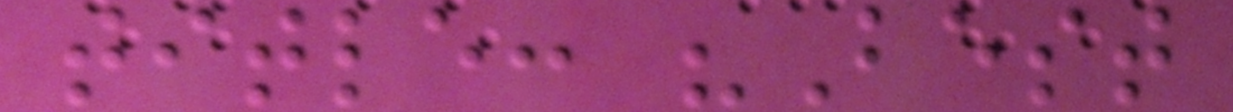title: "Best
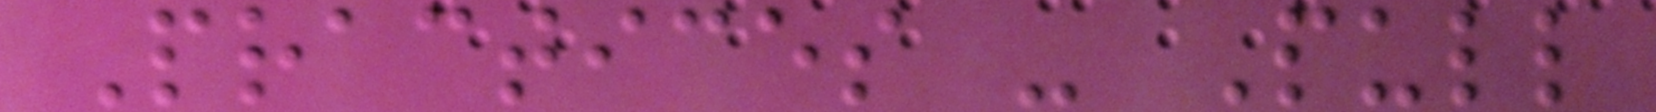Practices - Pull
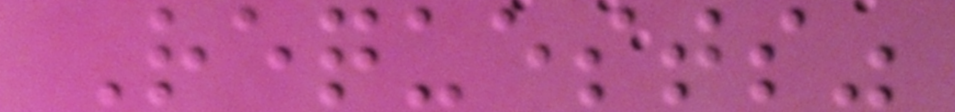Requests"
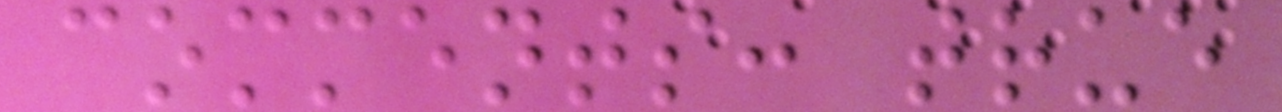comments: true
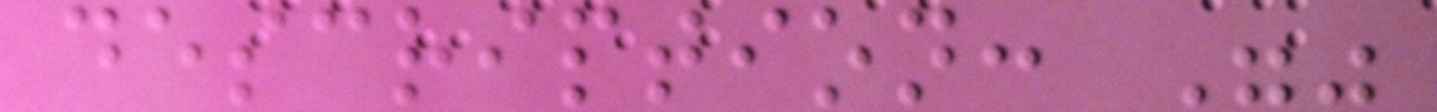description: ""
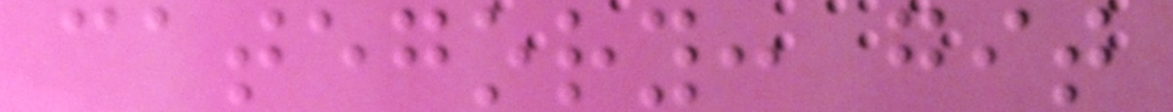category: git
